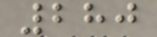280
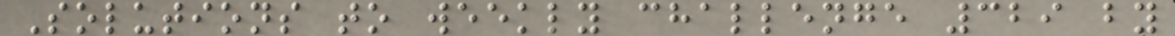Solutions to weekly challenge 329 by
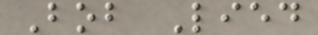Bob Lied
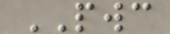PWC
